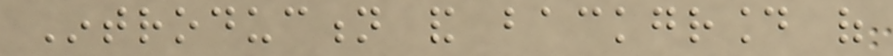Introduction and background of
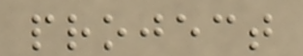project
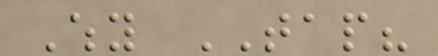Why TAP?
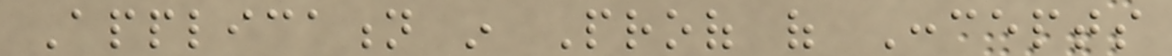Application in Proof of Concepts
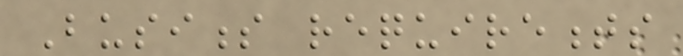Business requirements
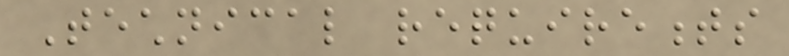Technical requirements
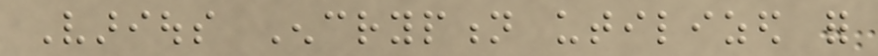Various Encryption utilized for
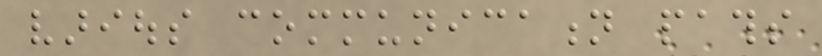various communication paths
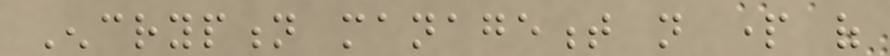Encryption management not part of
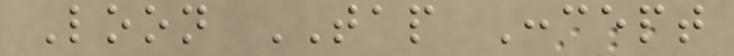Loon TAP Concept
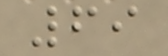69
